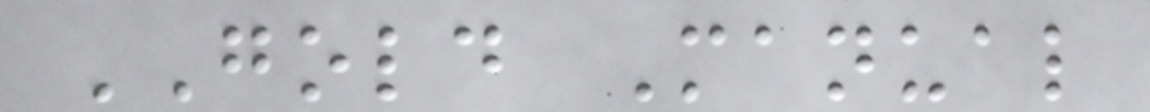GOLD Manual
